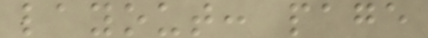layout: page
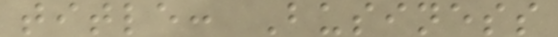title: Business
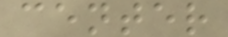center
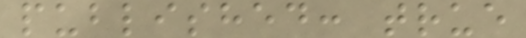published: true
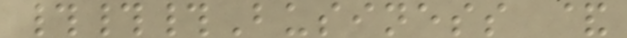###Business &
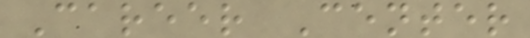Career Center
